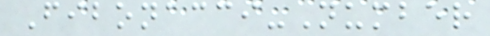Fibonacci-Number
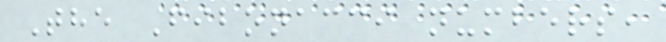The Fibonacci numbers,
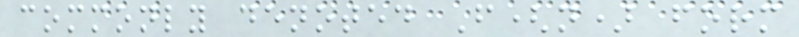commonly denoted F(n) form
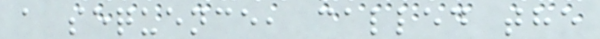a sequence, called the
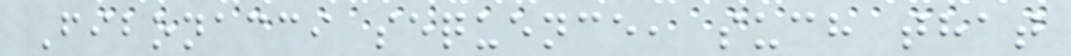Fibonacci sequence, such that
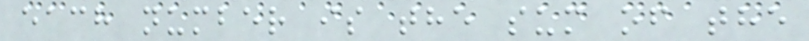each number is the sum of the
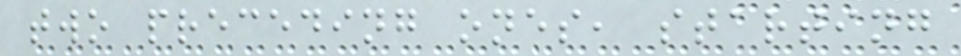two preceding ones, starting
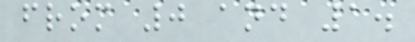from 0 and 1.
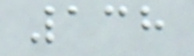138
